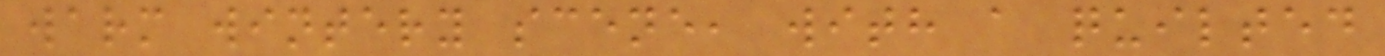warm wintery scene, with a quilted
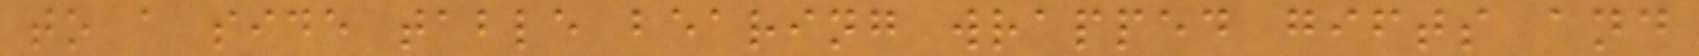to a side table bearing wrapped gifts and
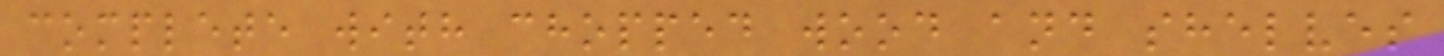complete with chopped wood and shelves
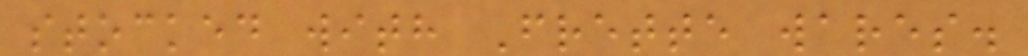stocked with Frette wares.
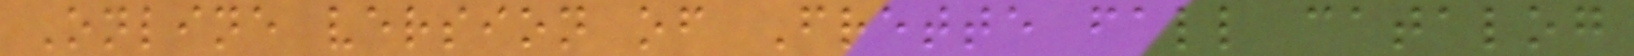Online version of Frette fall catalog
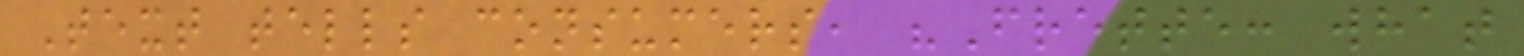Text tells consumers, "Frette: what
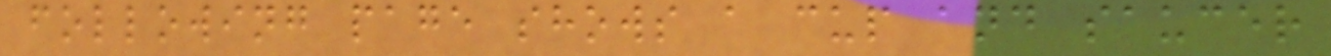following page shows a cup and saucer
